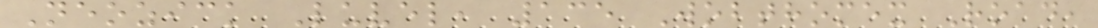Neozick Luvel, 135 Wobthomex Road,
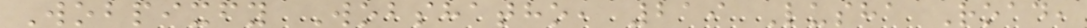Wobpixfy Wobshatho, 219 Lusha Road,
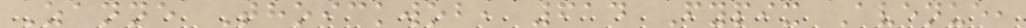Zanne Thoickwob, 614 Fypix Avenue,
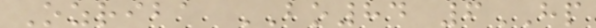Ozriba BO84 6HP
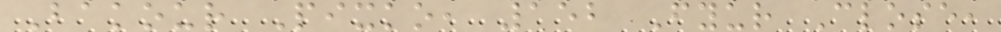Bakour Pixko, 152 Fyur Close,
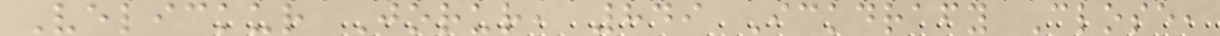Velickur Jorur, 849 Ickdrafy Close,
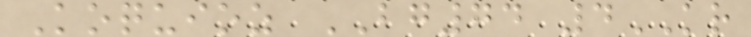Koquioz BG74 4KR
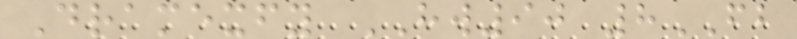Dramexfy HW90 8FB
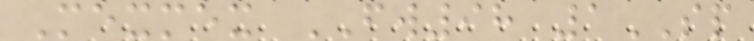Mexmex FW98 1SP
